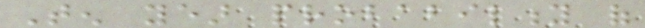Ten year probability of
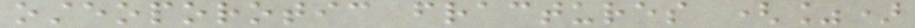osteoporotic fractures (%)
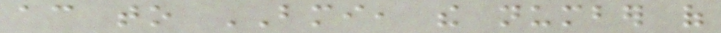according to BMI, the number of
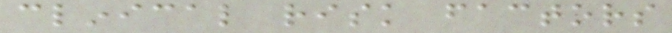clinical risk factors
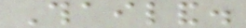Thailand.
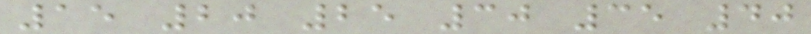15 20 25 30 35 40
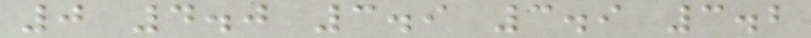0 4.0 3.9 3.9 3.2
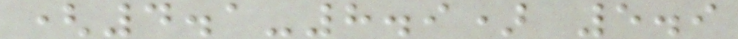(4.1-8.9) 5.9
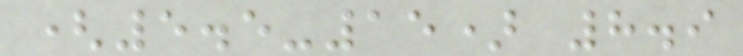(5.5-15) 8.9
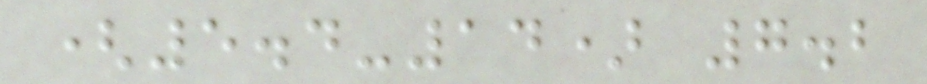(5.4-14) 7.2
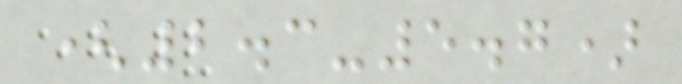(2.3-5.7)
